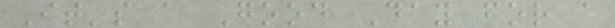It's a Good Day for a
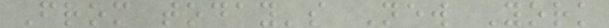From today's New York
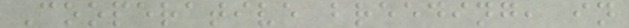Cooperative breeding, in
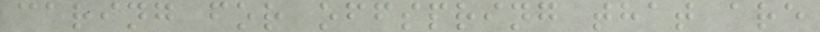caring for offspring that are
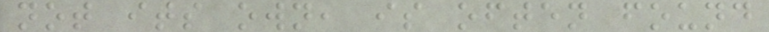not its own, is often found
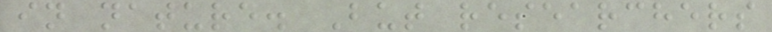in nature. But researchers
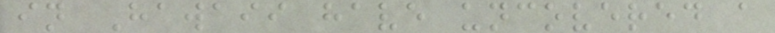in Hawaii have uncovered a
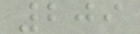209
